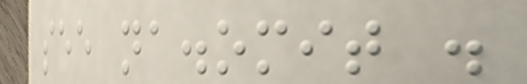see na.omit .
